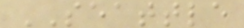SEATTLE
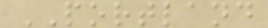PORTLAND
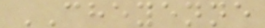CHEYENNE
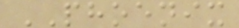PHOENIX
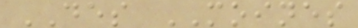DES MOINES
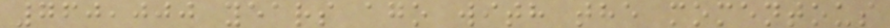760,000 years ago with the momentous
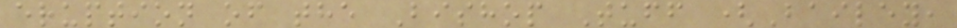eruption of the Bishop Tuff (Bailey,
